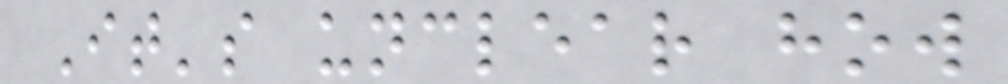It's unclear how
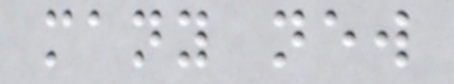many new
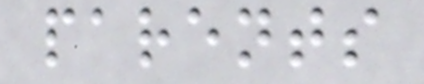parents
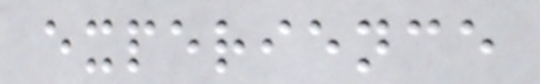experience
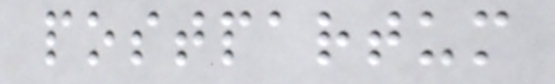postpartum
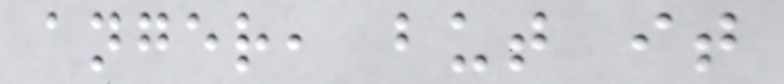anger, but it
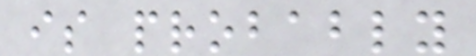is probably
